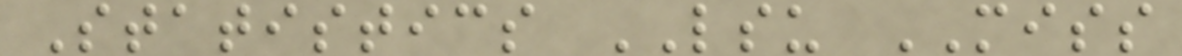Statistics LSU MISS
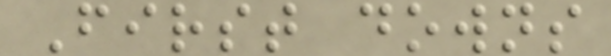First downs
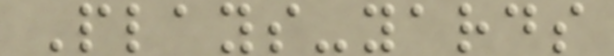Plays-yards
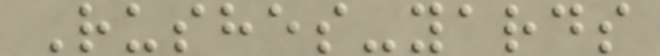Rushes-yards
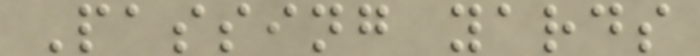Passing yards
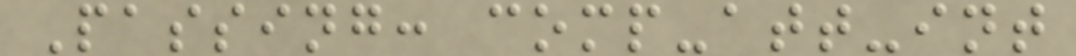Passing: comp-att-int
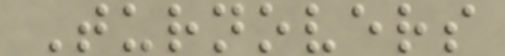Turnovers
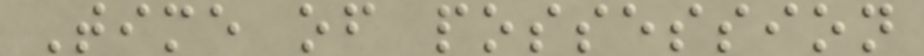Time of possession
